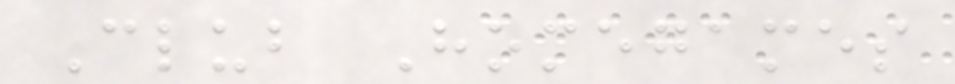Club Homegames
